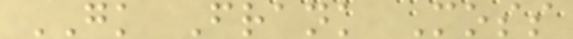GK Frank Moss
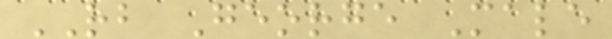RB George Male
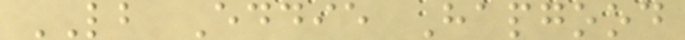LB Eddie Hapgood
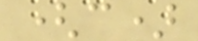(c)
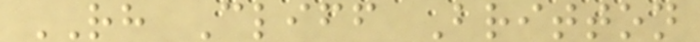RH Cliff Britton
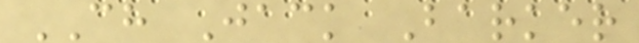CH Jack Barker
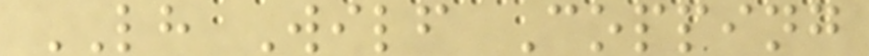LH Wilf Copping
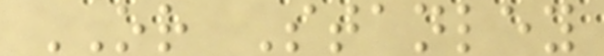OR Stanley
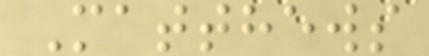Matthews
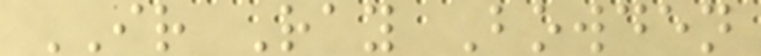IR Ray Bowden
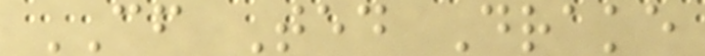CF Ted Drake
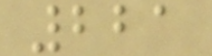221
